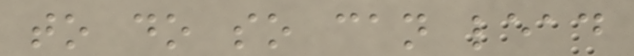to do so can lead
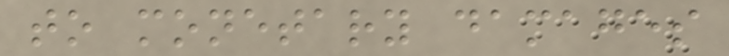to monetary damages
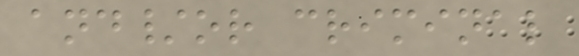and/or criminal
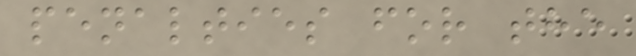penalties for the
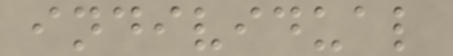individual
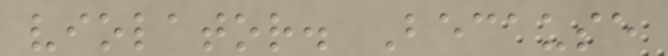violator. Because
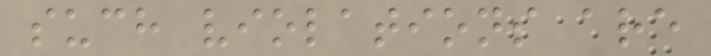such violations are
